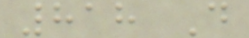818 D
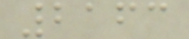2163
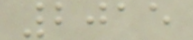2015
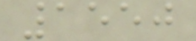1550
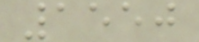1550
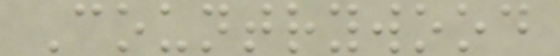Countrywood
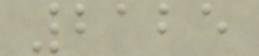2125
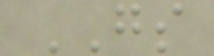GS
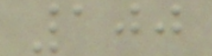100
